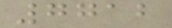7712
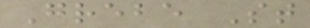Grebe St
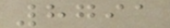8791
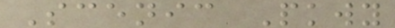Scenic Pkwy
